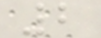2
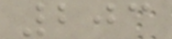203
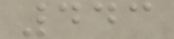443
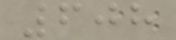608
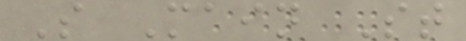S Main St
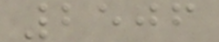2506
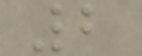2
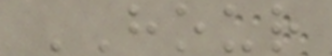HOUR
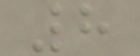8
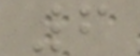6
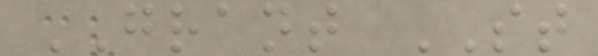GRANT ST
